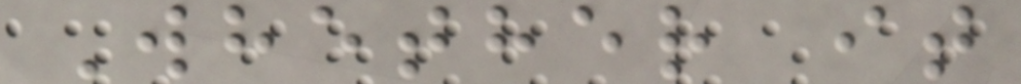Whether it
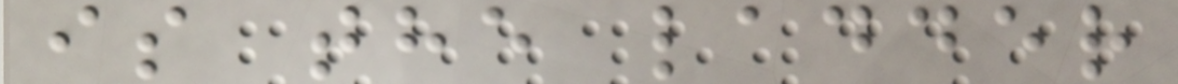is the ladder
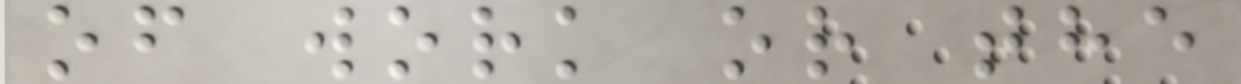of work or the
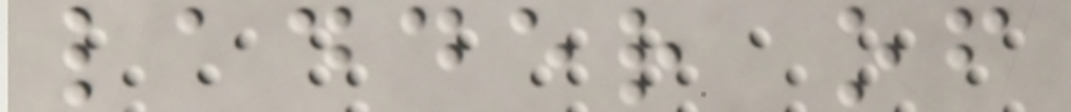ladder of
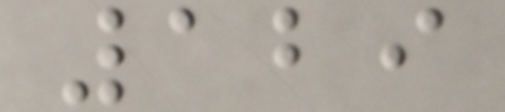129
